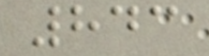843
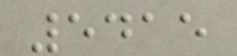5415
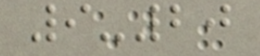9-20
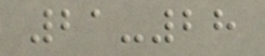21-28
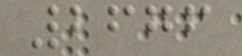2676
